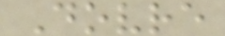Dovre
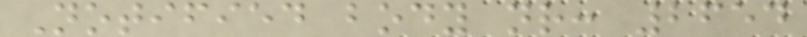Notified body nr: 2654
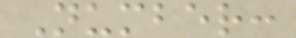Number:
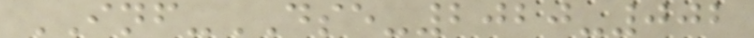INF-DSE-2020-002
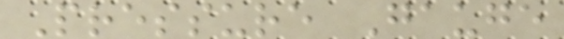Pressure Gauge
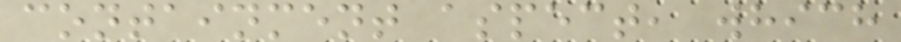containment aspect, which
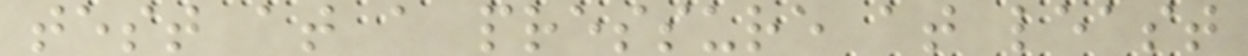test at a pressure at least
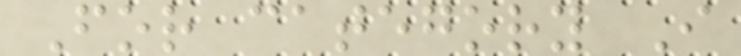For category I
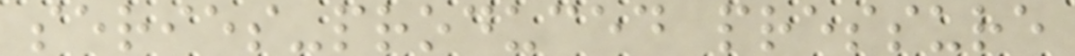series-produced pressure
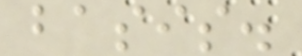basis.
